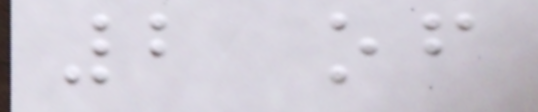2 of
